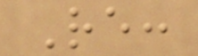Re:
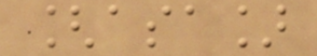[asa]
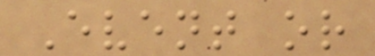Event or
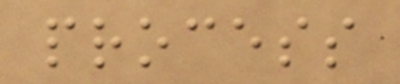process
